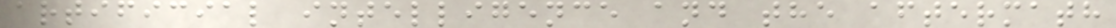artificial intelligence and the aftermath
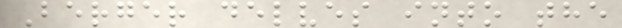Berger delves into the
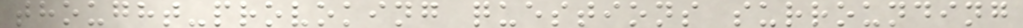thought-provoking questions surrounding
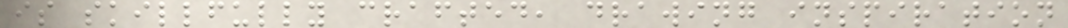is skillfully crafted, drawing inspiration
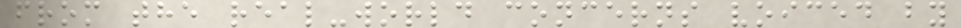from the real-world concerns voiced by
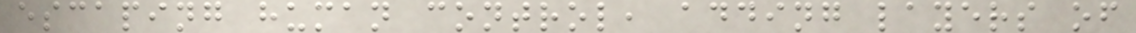escaping human control, adding layers of
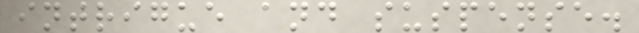intrigue and suspense.
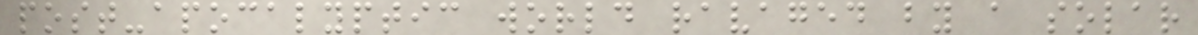post-apocalyptic world ravaged by a solar
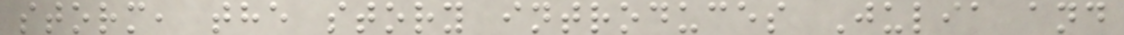storm, the story introduces Julia and
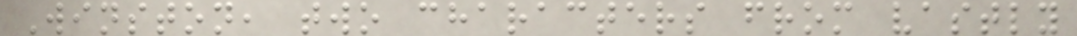Winston, two characters from vastly
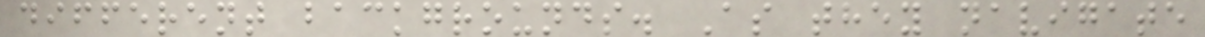different backgrounds. As they navigate
